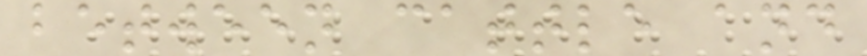between cattle and
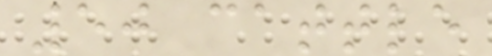50 cattle
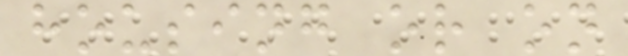housing or on
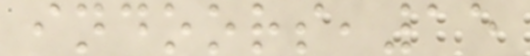indoors,15
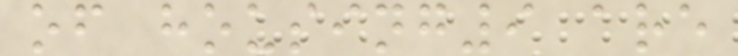of housing9 are
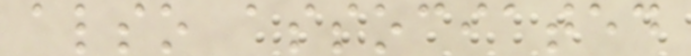also associated
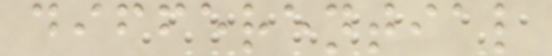differential
